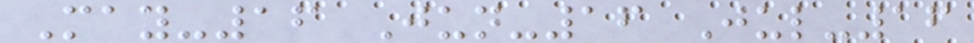May-16 Jun-16 Jul-16
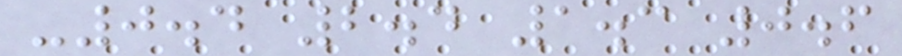-0.4 2.4 1.3 0.6
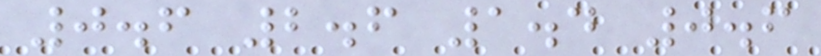0.6 2.6 1.4 0.6
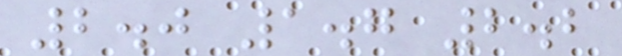2.0 1.7 2.2
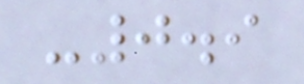-0.9
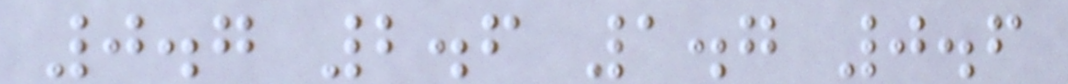0.7 2.6 1.7 0.6
